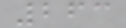263
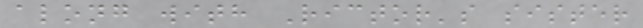along with Rictor's sister
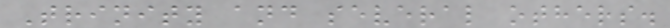Trinity and several others.
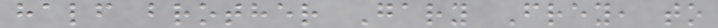half brother Gary Frey, to
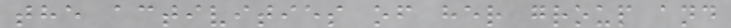the activities of her group and
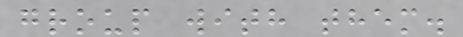group with them.
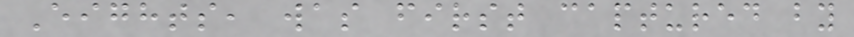Eights, was first captured by
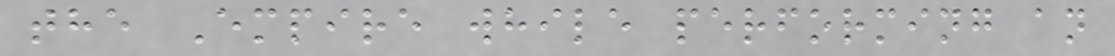the Empire while performing an
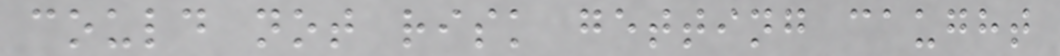could not risk getting caught
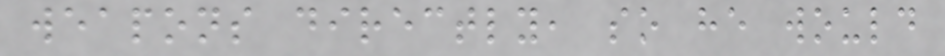weapons directly, so he would
